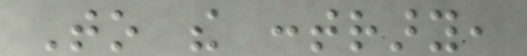To the contrary,
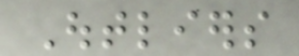Outliers
